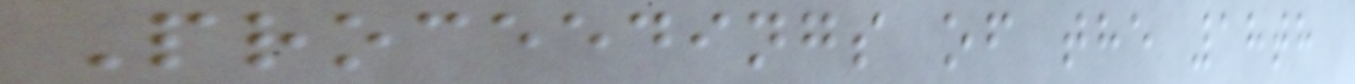Proceedings of the 18th
